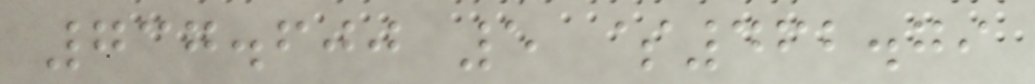737.600 5 $462.79
